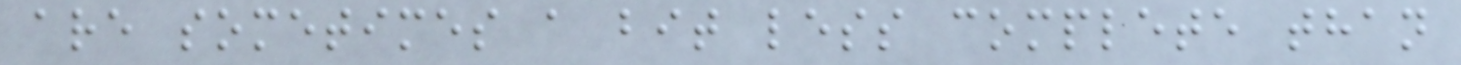are sometimes a bit less complete than
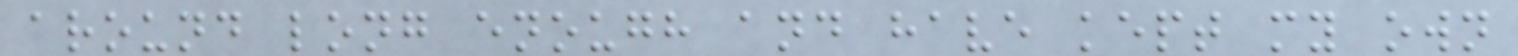around long enough and have kept my own
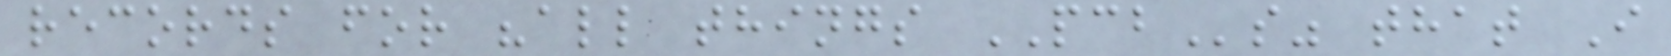records for "all things PCBs" that I
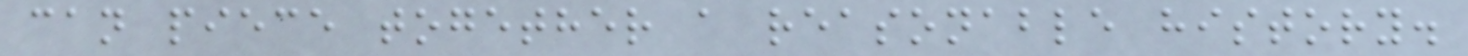can piece together a reasonable history.
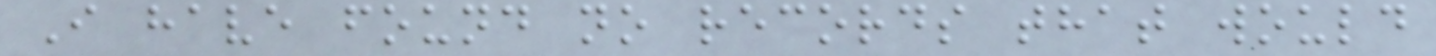I have found no records that would
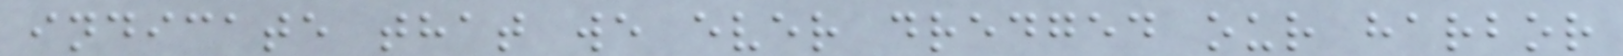indicate that we ever dredged our harbor
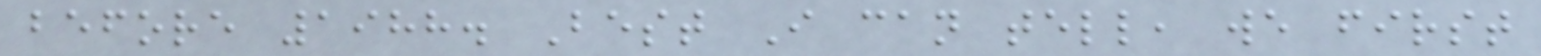before 1988. Best I can tell, we first
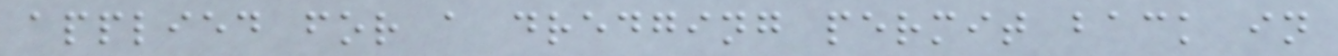applied for a dredging permit back in
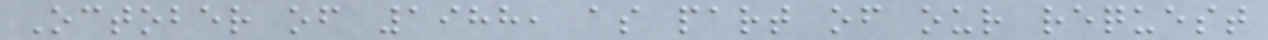October of 1988, as part of our request
